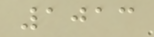1013
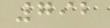792
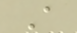A
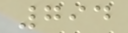794
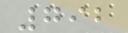792
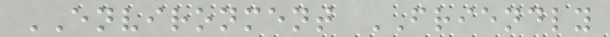ENVIRONMENT FRIENDLY
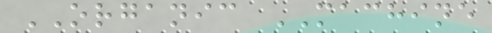ORGANIC MACHINE
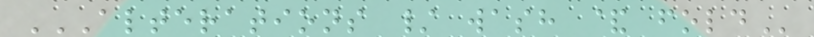ALTERATIONS / WASH & FOLD
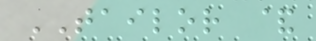TAILOR &
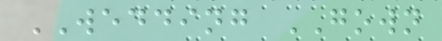WEDDING GOWN
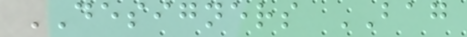DESIGNERS BAG
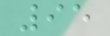95
